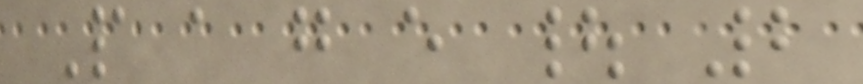P a g e | 2
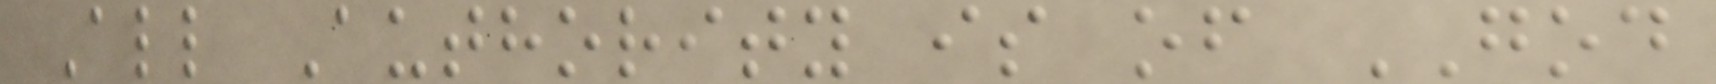All Authority is of GOD
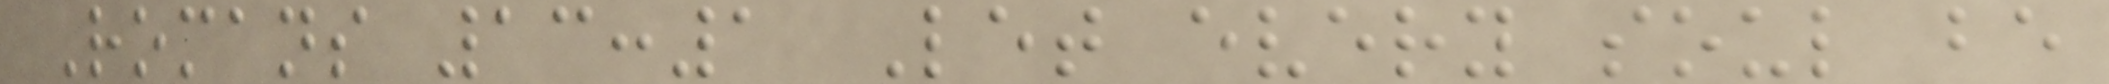Romans 13:1 Let every soul be
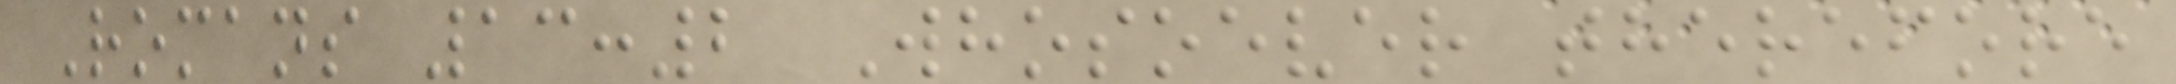Romans 13:2 Whosoever therefore
